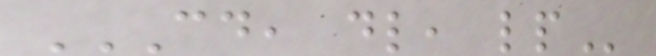CD, DL, LP
